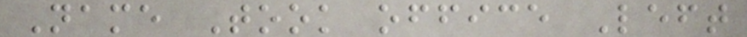Name Took office Left
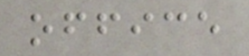office
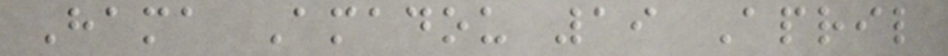Hama Amadou 19 April
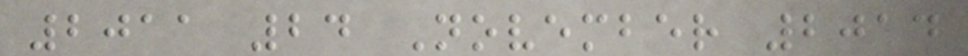2011 24 November 2014
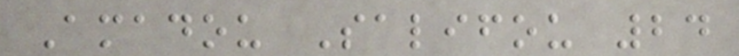Amadou Salifou 24
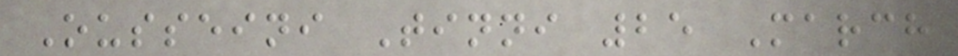Ousseini Tinni 25 March
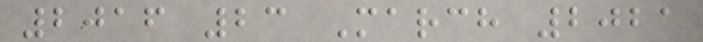2016 23 March 2021
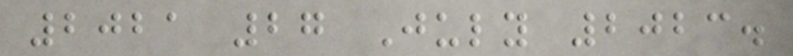2021 27 July 2023.
